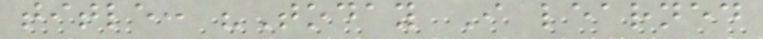title: "Today I learned
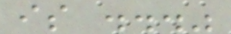is ..."
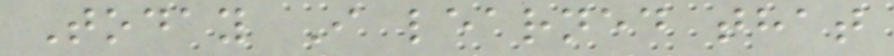Today I learned that
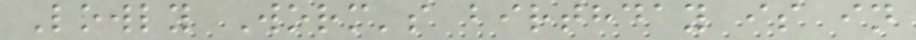Lowly Worm's birthday is in
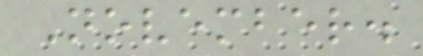November.
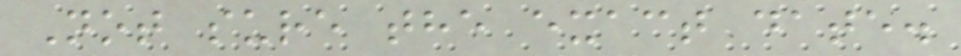Not sure the exact date.
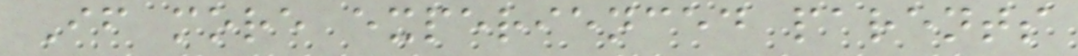If more experienced parents
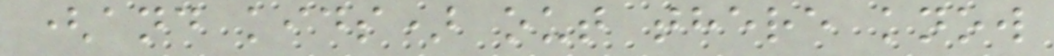(and kids) out there know
